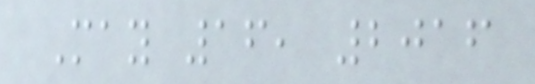May 16, 2016
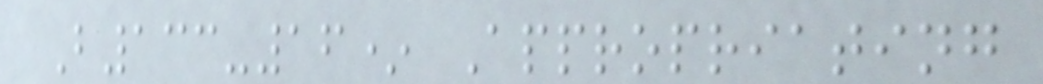B133-16* Appropriating
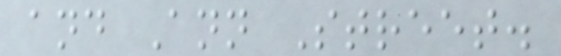and Ann Street.
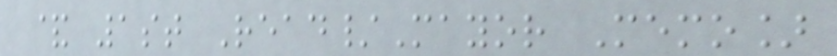& 1st Read/Mayor Memo]
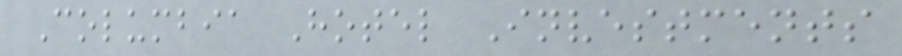Columbia Hotel Investments
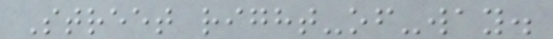Street right-of-way.
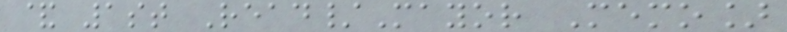& 1st Read/Mayor Memo]
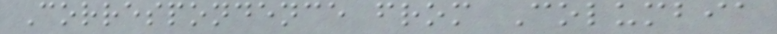Correspondence from Columbia
